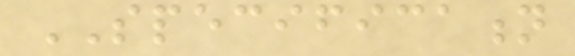SPECIFICATION
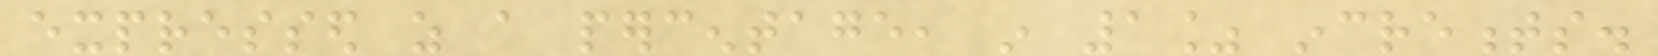expressed as a percentage, in 1% increments.
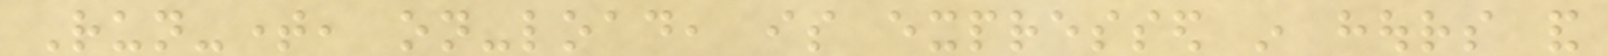Run-time, on-load, is expressed in hours and
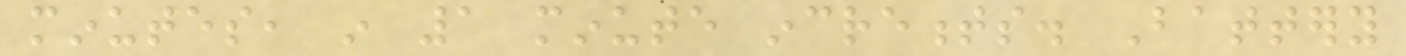minutes, in 1 minute increments. Battery
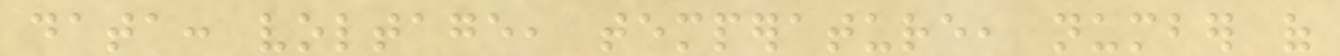data: voltage, temperature, number of
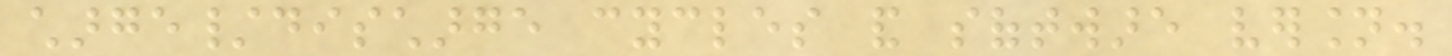charge/discharge cycles and software version.
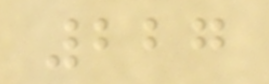227
